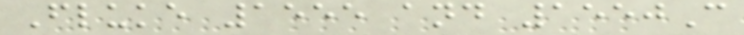Fluke 1555 and 1550C
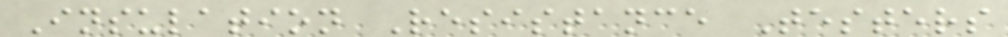Insulation Resistance Testers
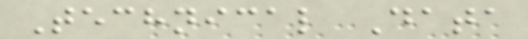Technical Data
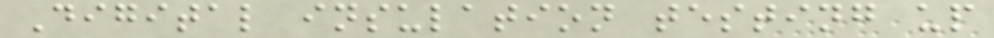Digital insulation testing up
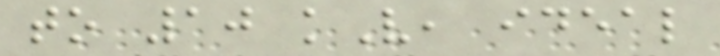to 10 kV, ideal
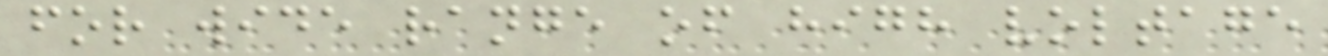for wide range of high voltage
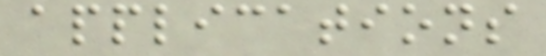applications
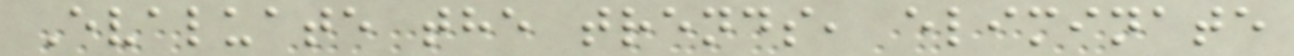Evaluate the trends, eliminate
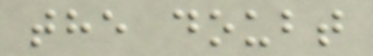the doubt
